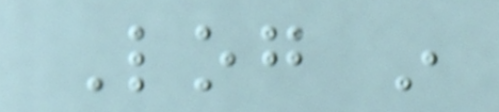Log in
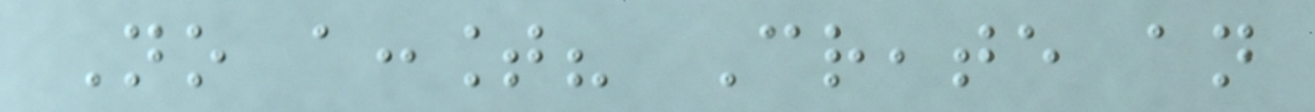No account? Create an
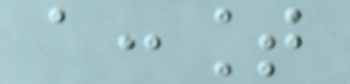account
